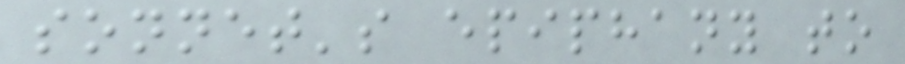sonnet's epiphany to
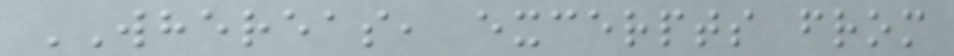WHEREAS, excerpts from
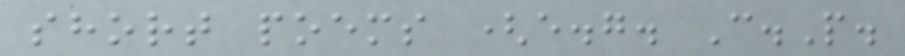short poems (e.g. C.P.
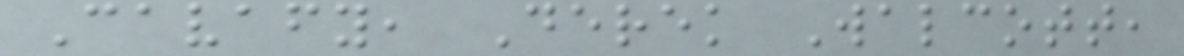Cavafy, Derek Walcott,
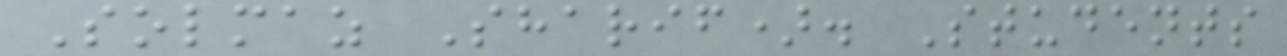Solmaz Sharif). Students
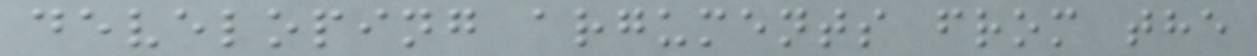developing arguments from the
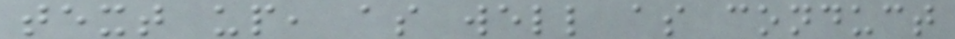text up, as well as conduct
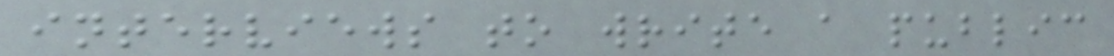interviews to write a public
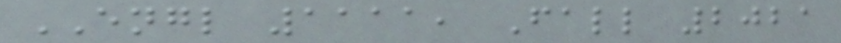ENGL 1111, Fall 2021
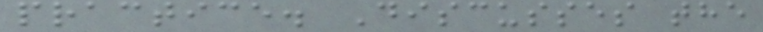practice. Discusses the
